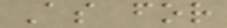As for
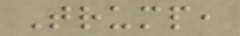Trump,
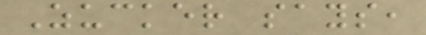Zucker says,
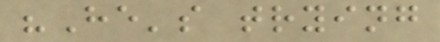"He's trying
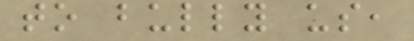to bully us,
